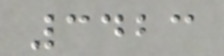3423
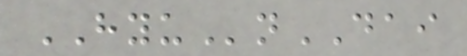HYUnDAI
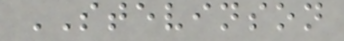STEVINSON
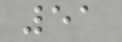51
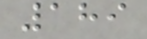189
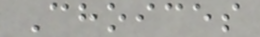Choices
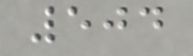504
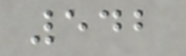542
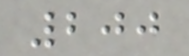200
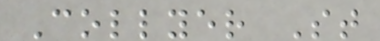Collyer St
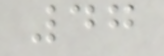47
